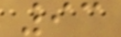93
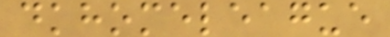dkhomeleague
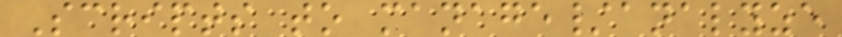Scripts to manage/analyze
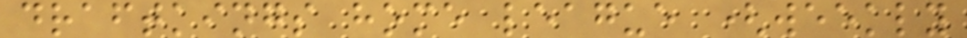draftkings home league (weekly
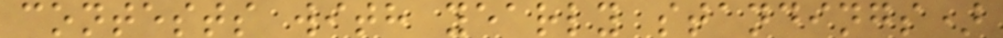contests with yearly standings)
